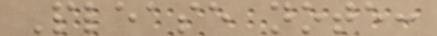Please note:
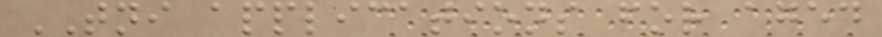TNI applications for aged
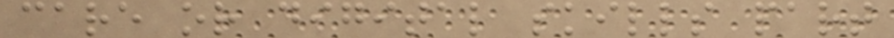care or digital skills part
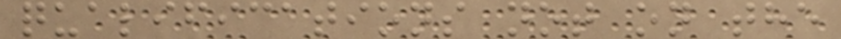qualifications not on the
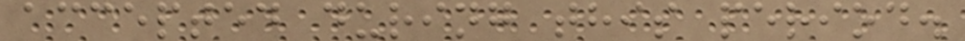accepted during this period.
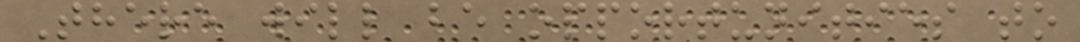There will be opportunities to
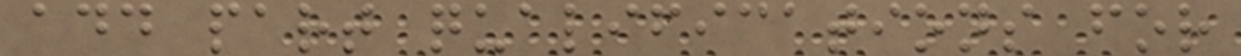add part qualifications for
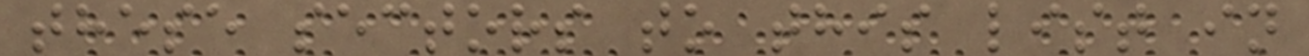these sectors to this list in
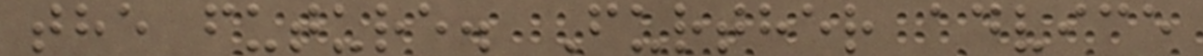the future. Further advice
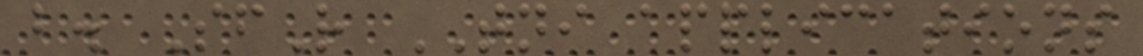b. SfR TNI applications
